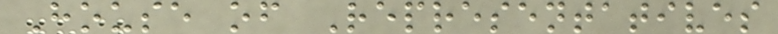House of Representatives
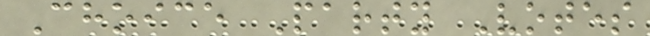Choice Party Votes
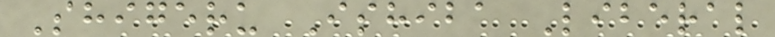Shigeru Ishiba Liberal
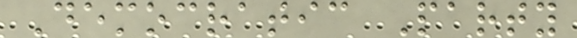Democratic Party
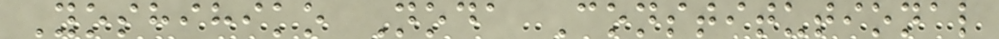Yoshihiko Noda Constitutional
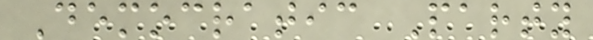Democratic Party
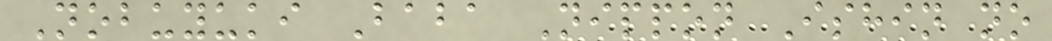Nobuyuki Baba Nippon Ishin no
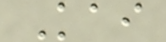Kai
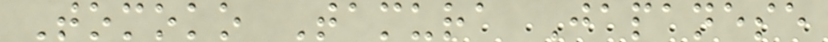Tomoko Tamura Japanese
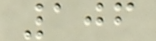106
